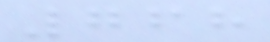768
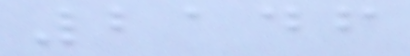2146
